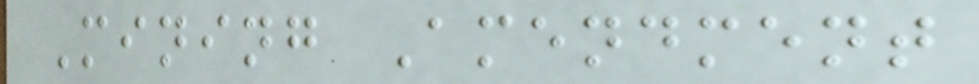Mining Amendment
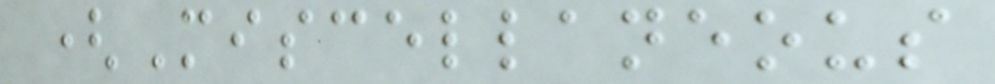(Miscellaneous
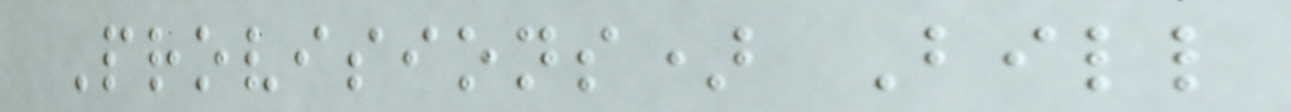Provisions) Bill
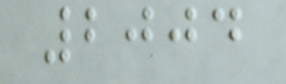2004
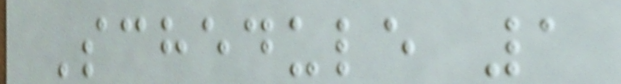Schedule 1
